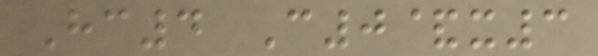Hc4 C0&x3
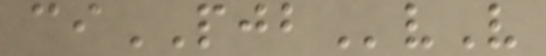ciPJBvV
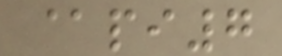@pi7
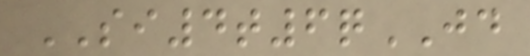SI4t6qJD
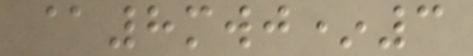@8mwj*3
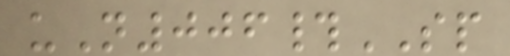uN006#SP
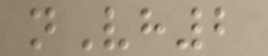nVh2
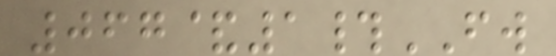067&1#FW
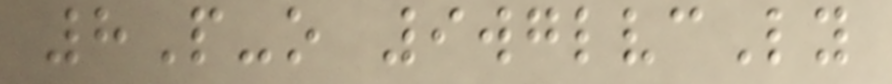8P-o 9wglvcLy
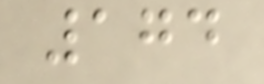174
